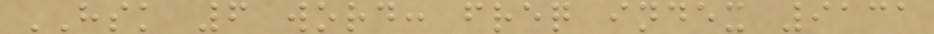HSK 6 word: freq index 9131
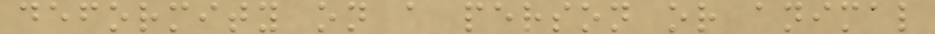deformity on a person or animal
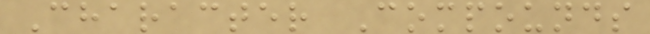Character Compounds
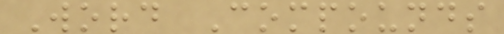Word Compounds
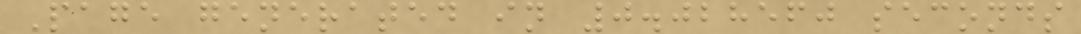Page generated in 0.028560 seconds
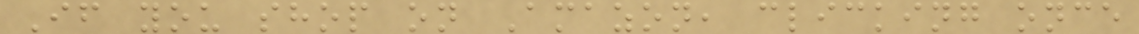If you shop on Amazon, clicking once
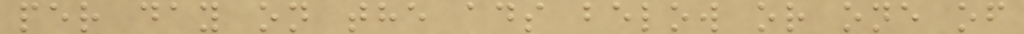per day on the ads below or one of
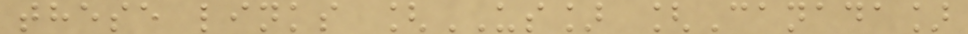these links [US] [Canada]
